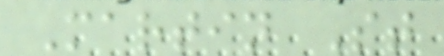Martin St
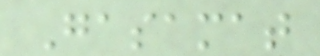Gasamat
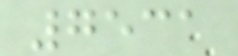7531
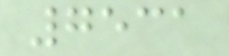7531
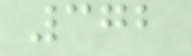372
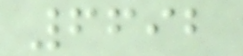6692
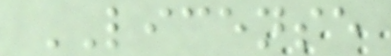LICENSE
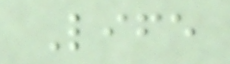Life
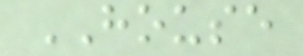HOUSE
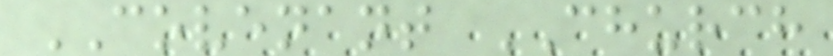COVENANT CHURCH
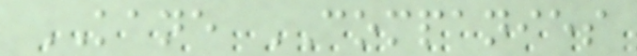KANE COMPANIES
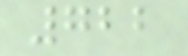722
